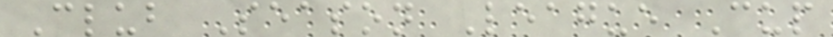Club Season League Cup
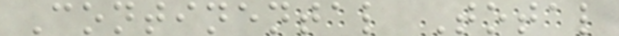Continental Total
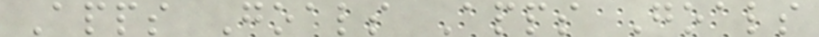Apps Goals Apps Goals
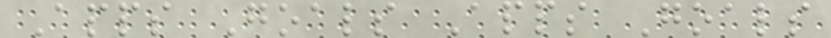Apps Goals Apps Goals
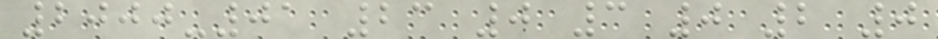2000-01 23 0 3 0 2 0
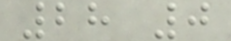28 0
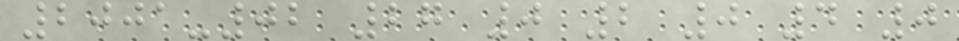2001-02 27 0 2 0 4 0
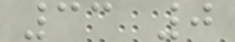33 0
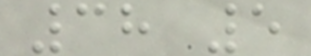38 5
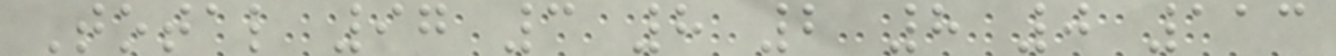Total 97 3 8 2 8 0 113
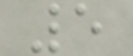5
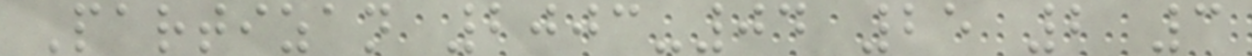Partizan 2003-04 25 2 3
